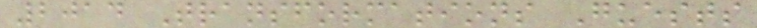2014 Transformations Guests
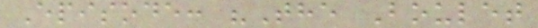Episode: "The Boulet
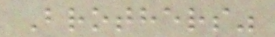Brothers"
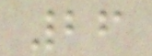26
